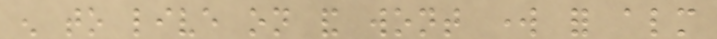enough to live on and wont work for almost
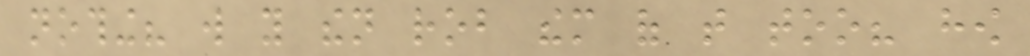nothing? will you then rob them of that too? how
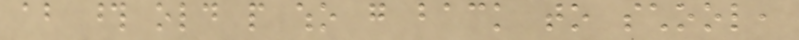about those old people who go back to school,
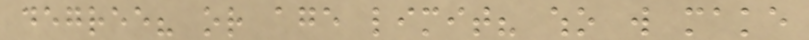degree? or age limit? who will make
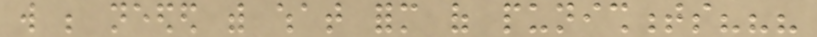will be needed with what form of punishments???
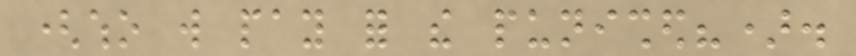(who will pay for the punished?).
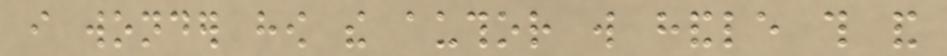i wonder how the author will handle this and
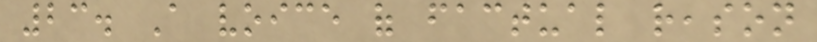23. A voice of factual reason
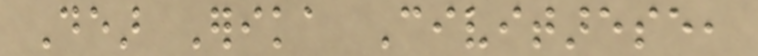Dear Erika Civitarese,
